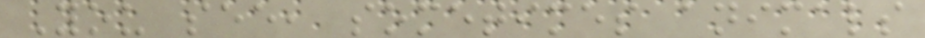You see, sometimes animals
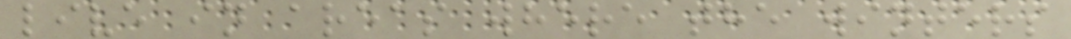live in areas where the winters
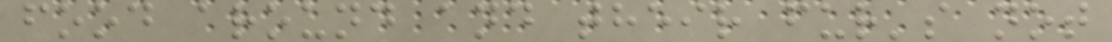food around and their fur's not
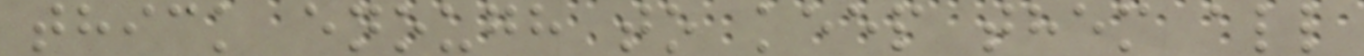thick enough to keep them all
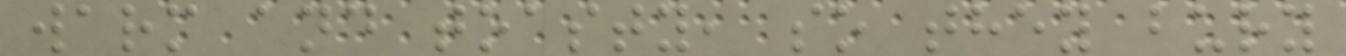warm and toasty, so they bury
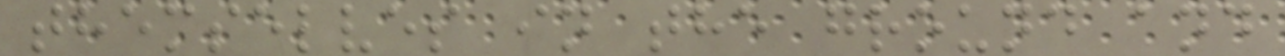themselves in the ground and
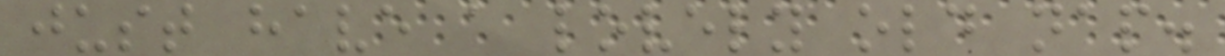just have a lovely old nap.
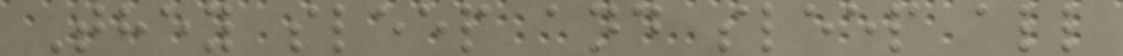They sleep and sleep all
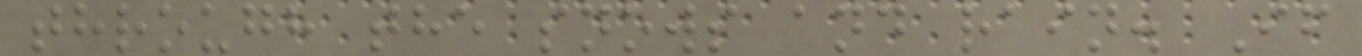through the snows and rain. If
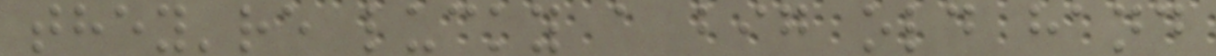they're lucky a big old hand
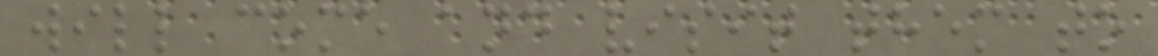will come and visit them to
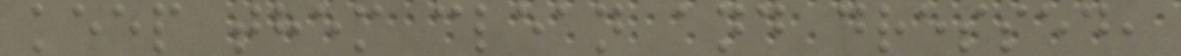keep them clean and dressed,
